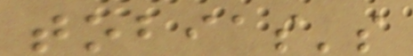tobias's
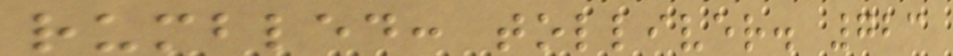rumbled: tolliver. 723
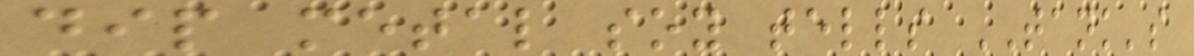dip metal soy tells TANK's
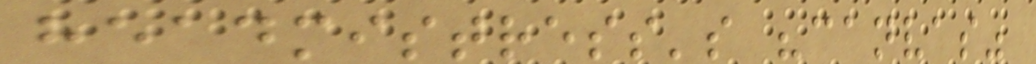headmistress's "canvas"
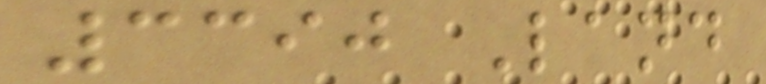3390 Land
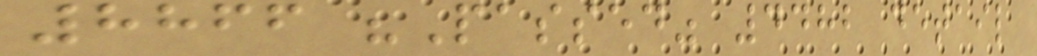8866 "Passed" 4482 detail
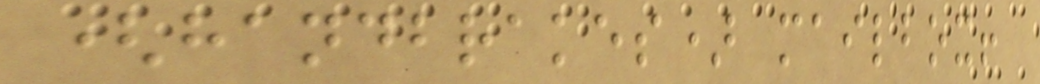(handbrakes) mailbox!
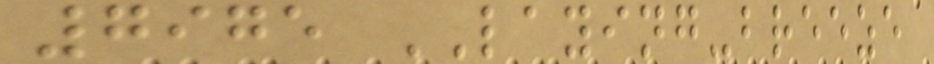7975 LAYING-breeze
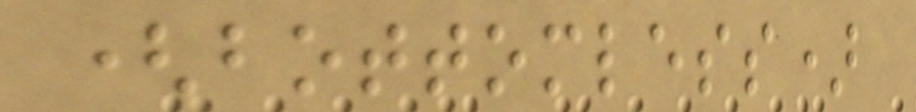(bottomless)
